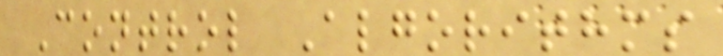Control Algorithms
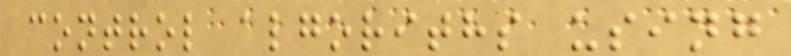control algoriths using
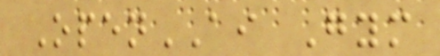OpenAI Gym
